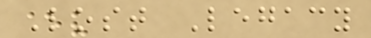Lost Legacy
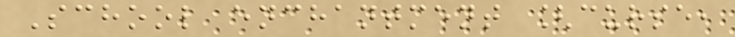School enchantment [curse,
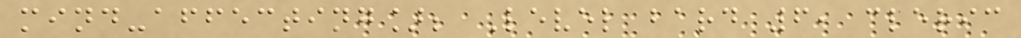mind-affecting]; Level bard 6, cleric
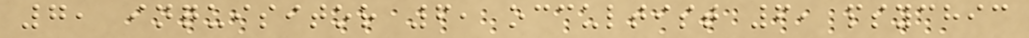7, inquisitor 6, occultist 6, psychic
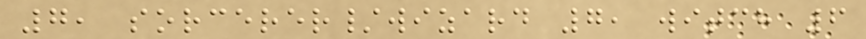7, sorcerer/wizard 7, witch 6
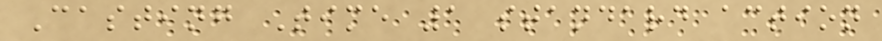Casting Time 1 standard action
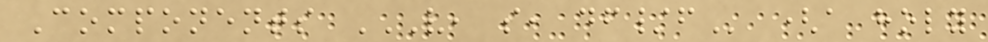Components V, S, DF/F (a holy
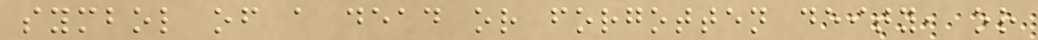symbol of a dead or forgotten deity, or
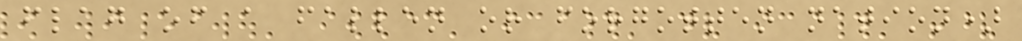flag of a fallen or forgotten nation)
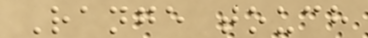Range touch
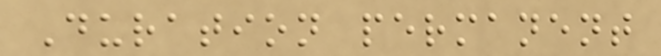Duration permanent
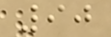90
